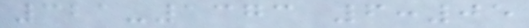321-1373 6:05
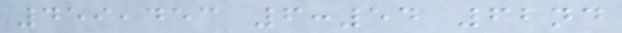459,453 6:54 62nd
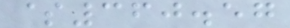$360.57
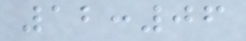12:06
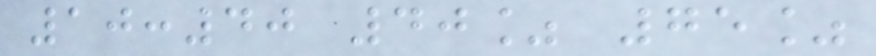10:40 40% 75%
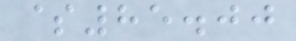$85.00
